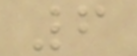6
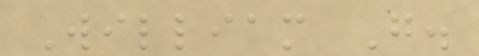William G.
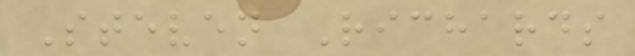Steven Richards
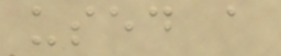used a
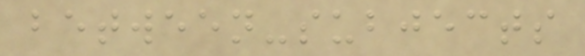between-subjects
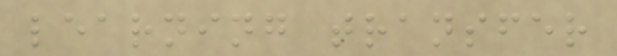learning transfer
